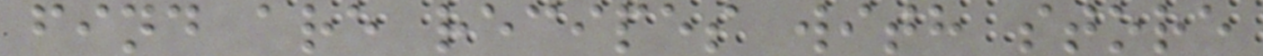find are recipes with store
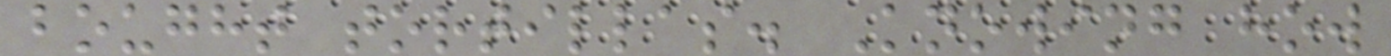bought tortillas. Knowing how
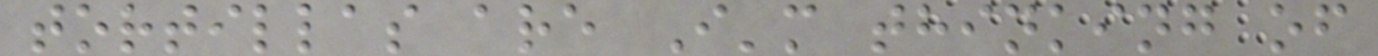tortillas are I'm thinking of
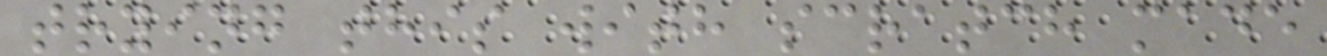trying this with scratch made
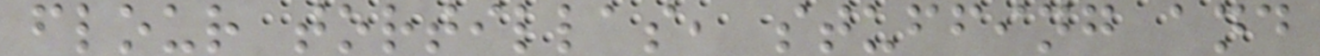flour tortillas, stuffing and
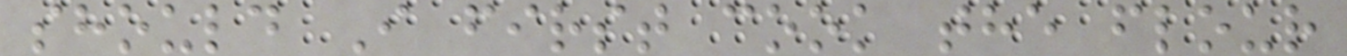should I first cook the flour
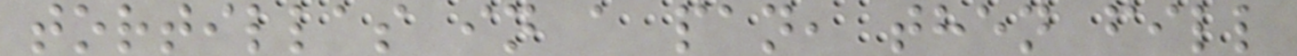tortillas in a pan, then fill
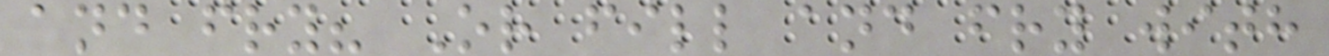and fry? Or fill and fry with
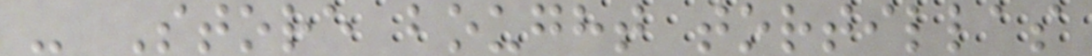- Store bought tortillas
